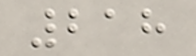218
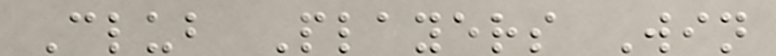Club Players Win
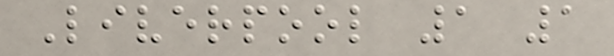Liverpool 1 1
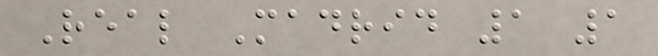Real Madrid 1 1
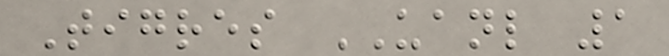Tigres UANL 1
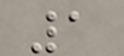1
